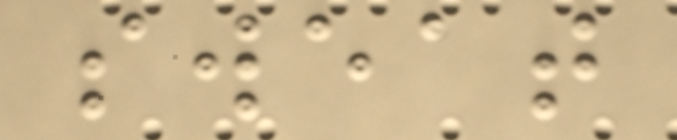sweat
